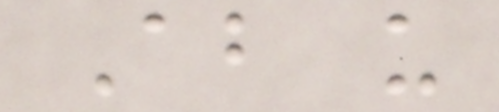About us
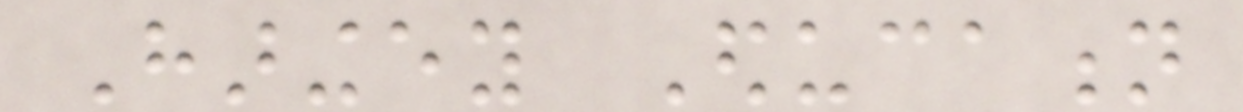Haringey Education
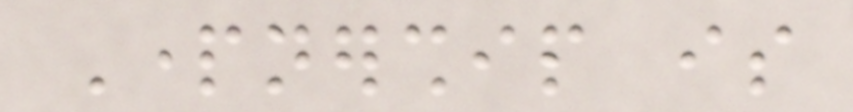Partnership is
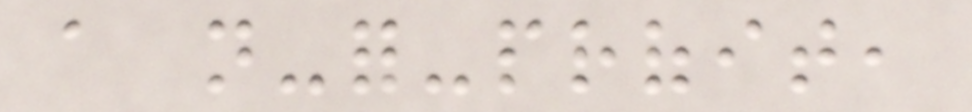a not-for-profit,
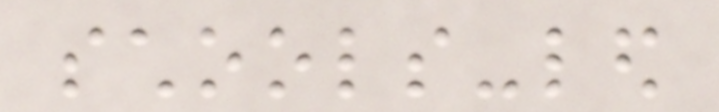schools-led
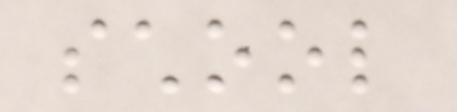school
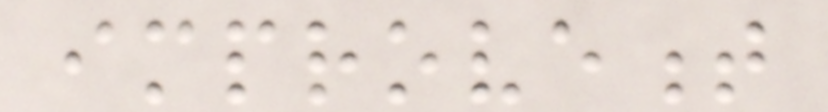improvement
